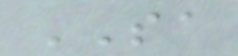SA
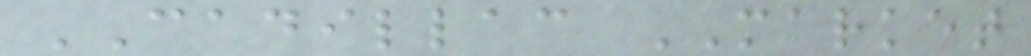CADILLAC MARKET
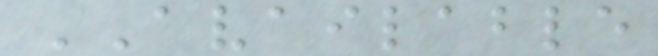AVAILABLE
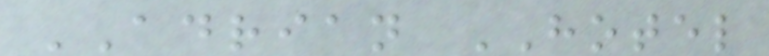ADRIAN HOTEL
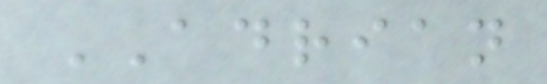ADRIAN
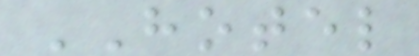HOTEL
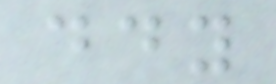ddy
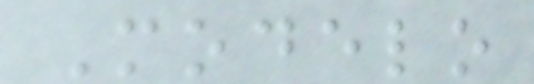Modelo
